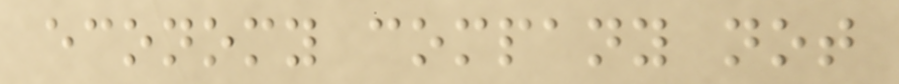economy company not
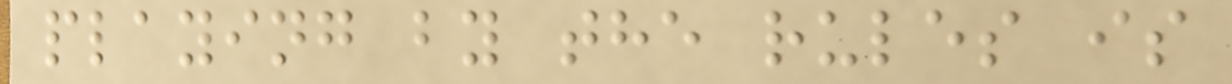playing by the rules is
